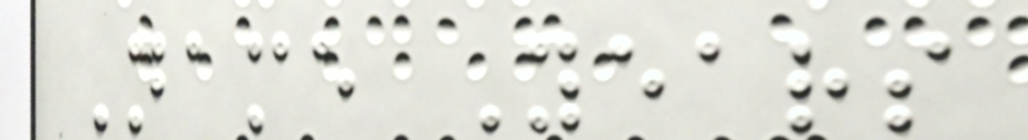Name Years
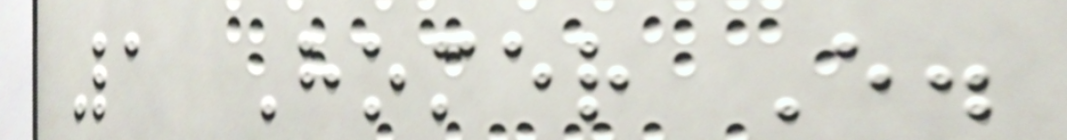1 Homer E.
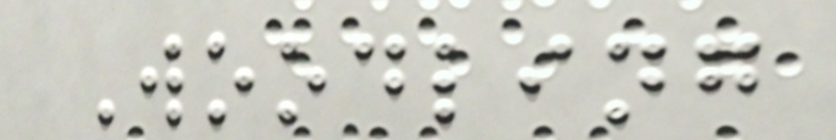Woodling
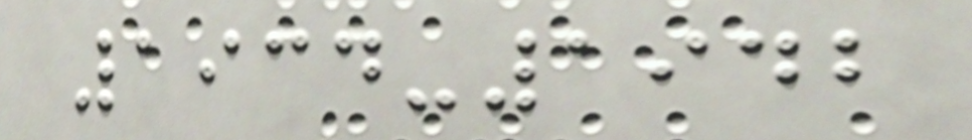1934-1942
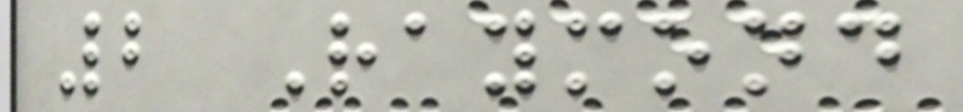2 Raymond
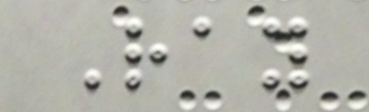Ray
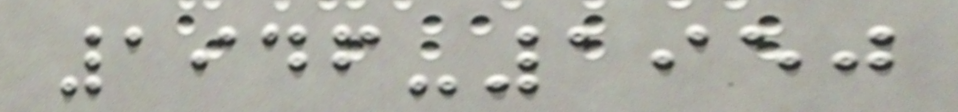1946-1950
